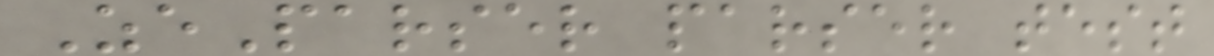ZeParser parser test
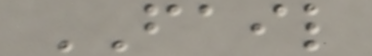FAIL
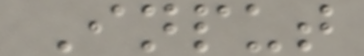Input
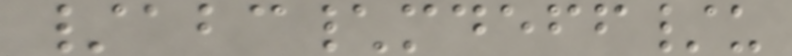/abc\mdeff/u
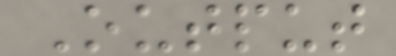Output
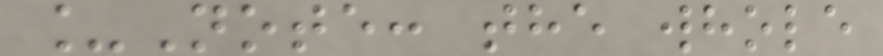_Note: the whole
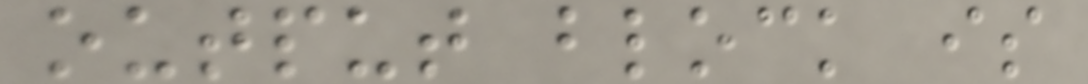output block is
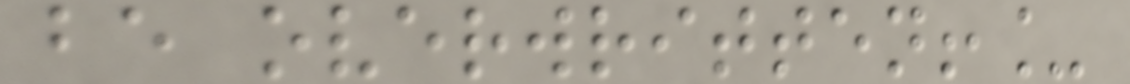be overwritten!_
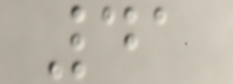41
